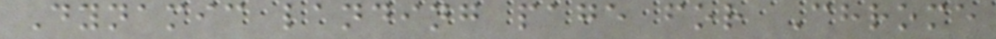Dynamic landing page for Chrome
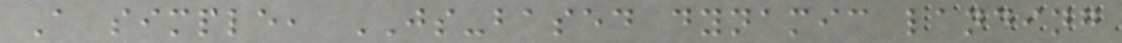A simple, JS-based dynamic landing
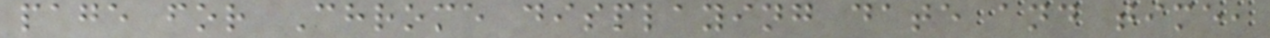page for Chrome displaying date and time,
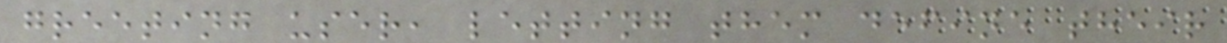greeting user, letting them define their
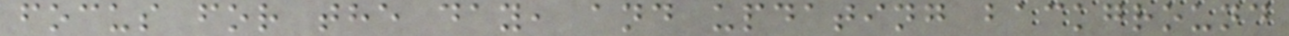focus for the day, and updating background
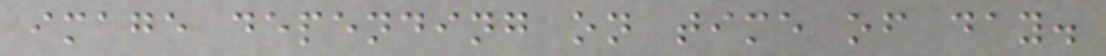image depending on time of day.
